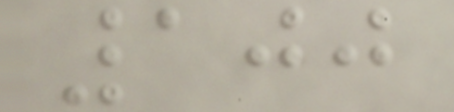100
